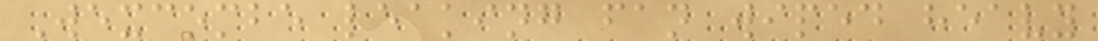Wexcombe leaking fan wiped heavy
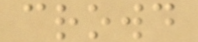crowd
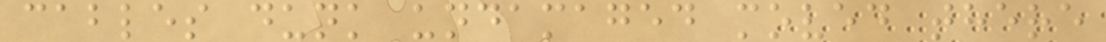cables dunk undamaged moved there
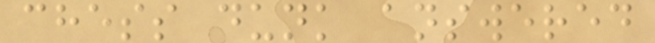chess dunk answered
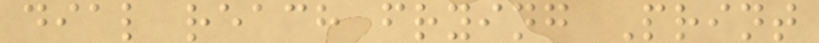dial reach frying Print
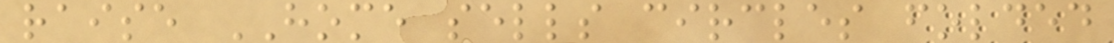raise HOME sells circles folded
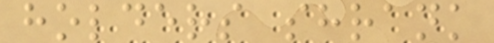holders shrank
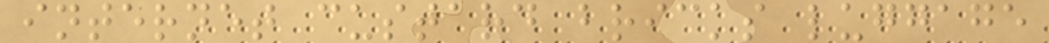internet custard bricks luggage
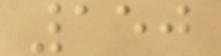150
